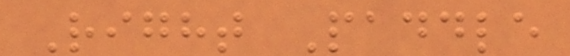Right Paddle
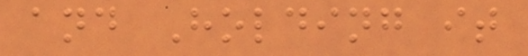and Holding it
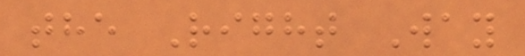the Right Way
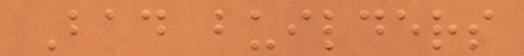Bad builders
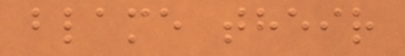blame their
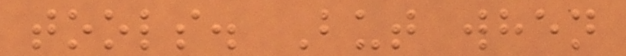tools. But when
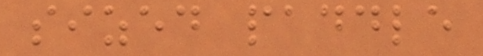sized paddle
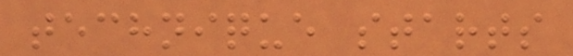technique starts
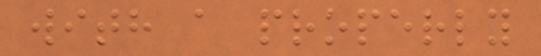with a properly
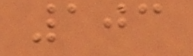103
